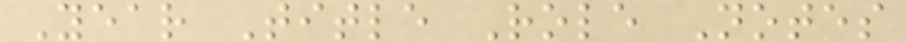Year Title Role Notes
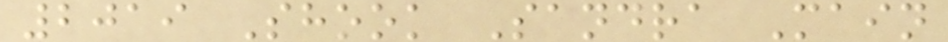2019 Shook Sandra Main
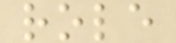role
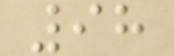98
